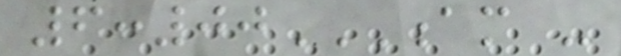6:00AM -
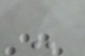-
